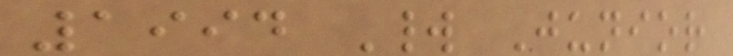1994 World Junior
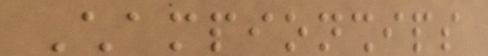Championships
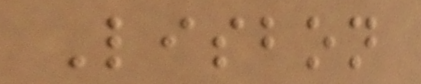Lisbon
